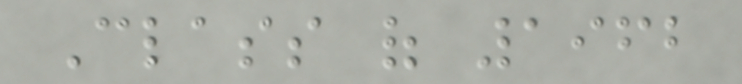Class of 1962
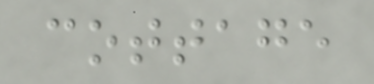cottage
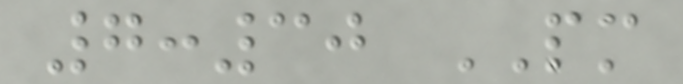7:30 PM
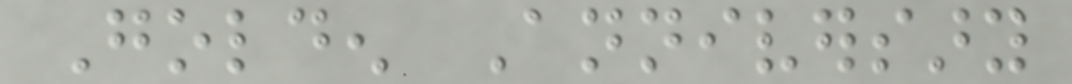Golden Anniversary
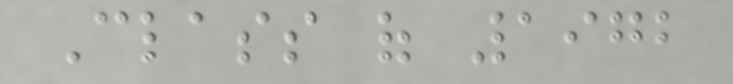Class of 1972
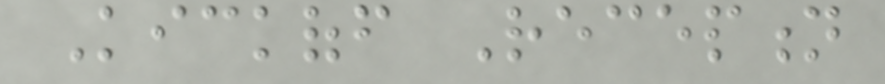Kickoff Reception
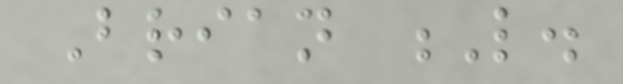Brian L.
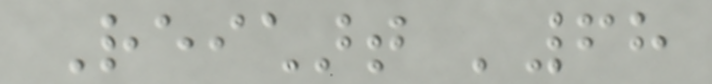Reichart '68
